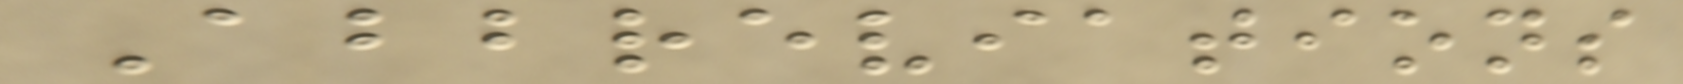Abbreviations
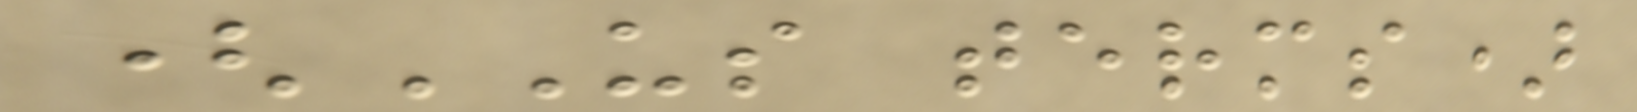(US terms)
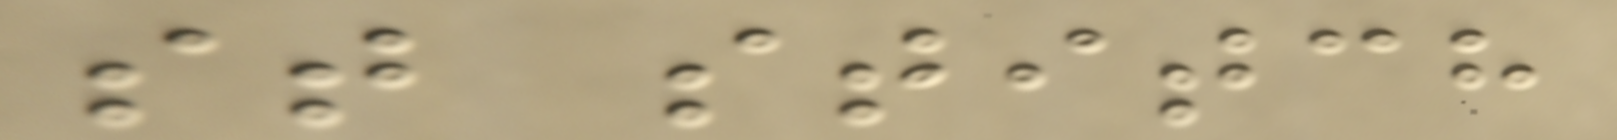st stitch
